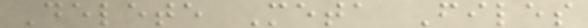Delete Meta Files
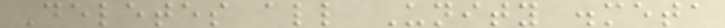Deletes all Unity .meta
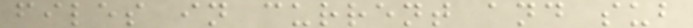files in current and sub
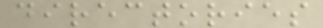directories
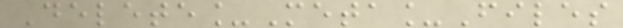Delete_Meta_Files
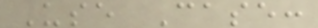Use Case:
